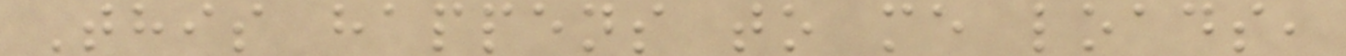This happens to me loads,
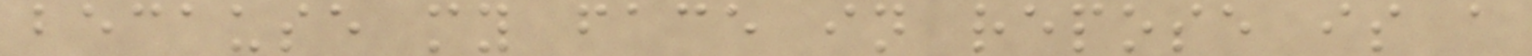because my face in repose is a
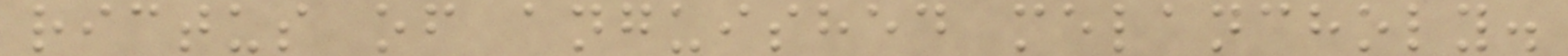rictus of anguished melancholy.
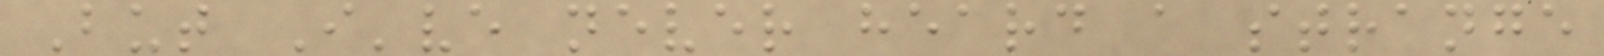But I've never heard a strange
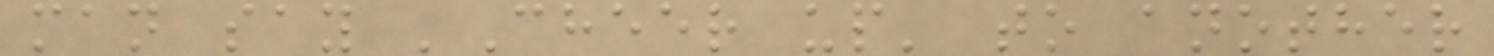man say 'Cheer up' to another
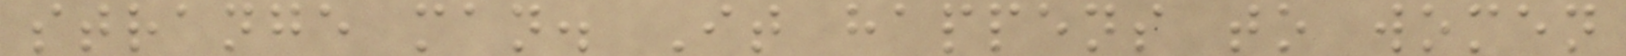strange man. It happens to women
